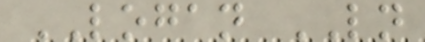LOGAN LN
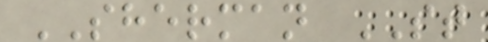SHERMAN ST
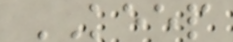KEEP
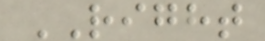RIGHT
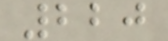220
